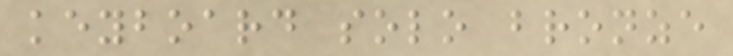keyboard solo bronze
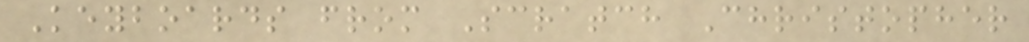Keyboards from Scratch Christopher
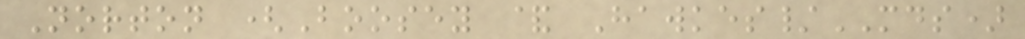Norton (Boosey & Hawkes/MDS)
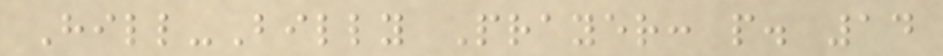Hill-Billy Prayer: p. 14
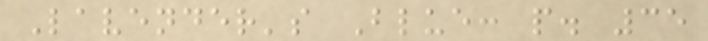Lavender's Blue: p. 35
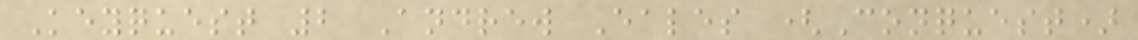Keyquest 2 Andrew Eales (Conquest)
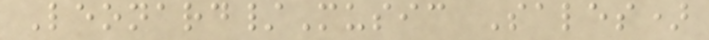Leonard/Music Sales)
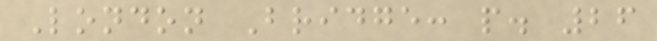London Bridge: p. 26
